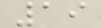19
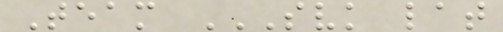Team SVK LAT
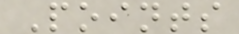Points
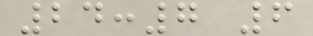24:7 6
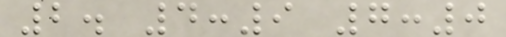2. 4:9 7:0
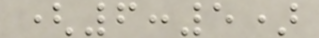(6:5)
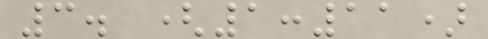3. (1:11)
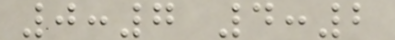0:7 4:2
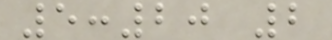5:20 2
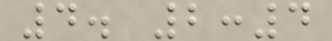4. 2:4
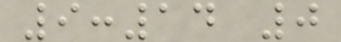9:14 0
